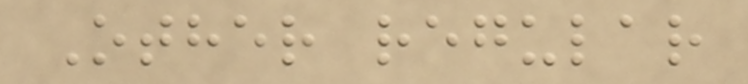Other regular
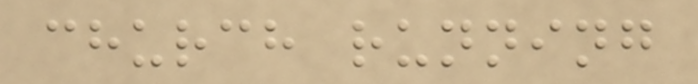church running
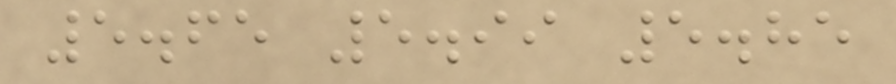5.65 5.99 5.85
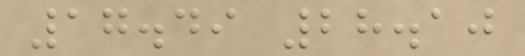17.49 28.10
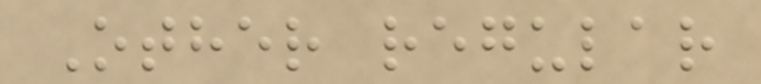Other regular
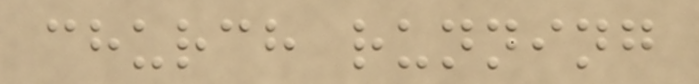church running
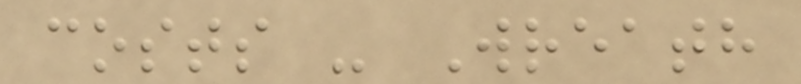costs - Wreath
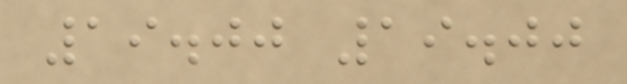19.00 19.00
